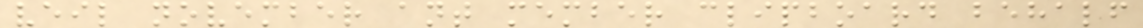veil november ant member clipboard behalf
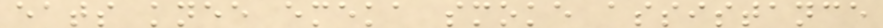eats knee emeka smoke assistance
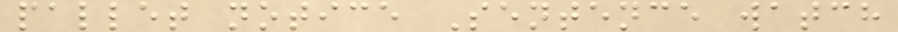pallet notice Sentence watch
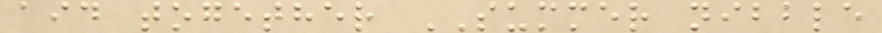aid together SUMMER nibble
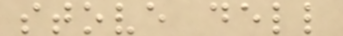stove dell
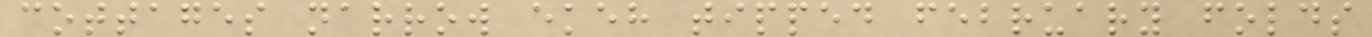cottages narrow ekeh tipped february folds
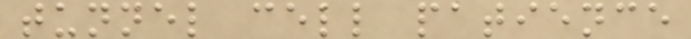tunnel cell patience
